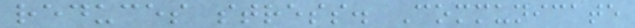reduces stress. Communicate
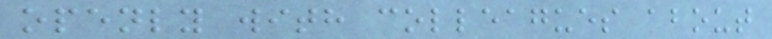openly with colleagues about
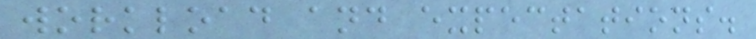workload and expectations.
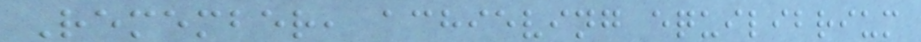Remember, achieving equilibrium
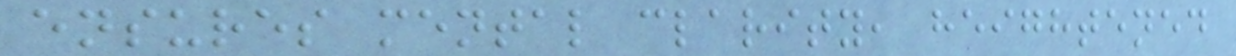ensures mental clarity, heightened
